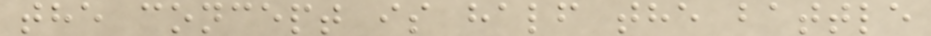the concept is half the battle
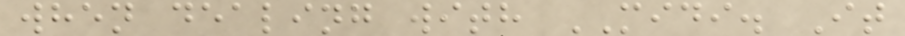when dealing with MIDI. It
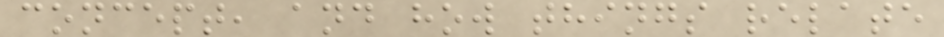concept, and how things relate
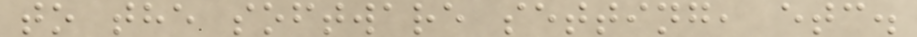to the software setting, etc.
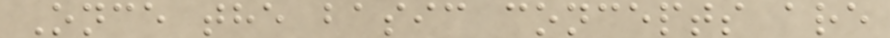Once the basic concepts are
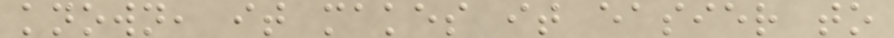known, it makes it easier to
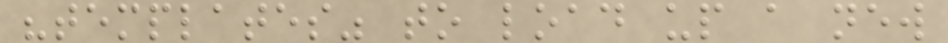"templates" to load up a new
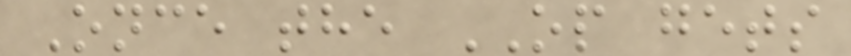Once the OP gets
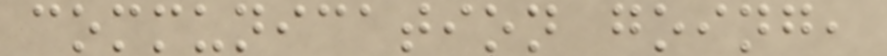communication going,
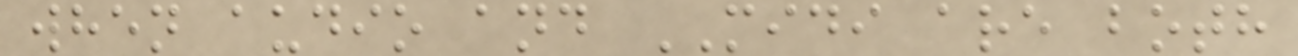when audio and MIDI are both
